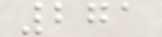271
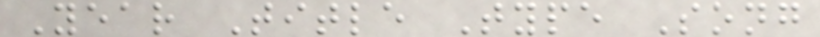Year Title Type Song
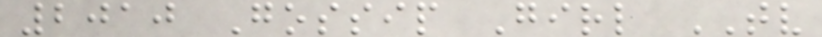2010 Gossip Girl TV
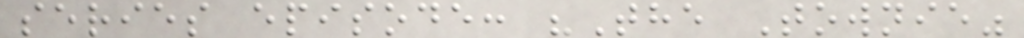series episode: "The Townie"
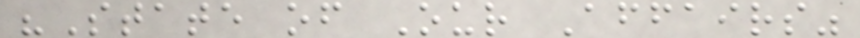"State of Our Affairs"
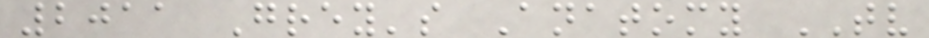2011 Grey's Anatomy TV
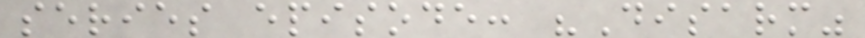series episode: "Disarm"
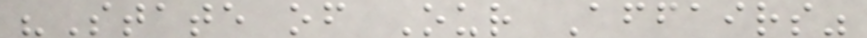"State of Our Affairs"
